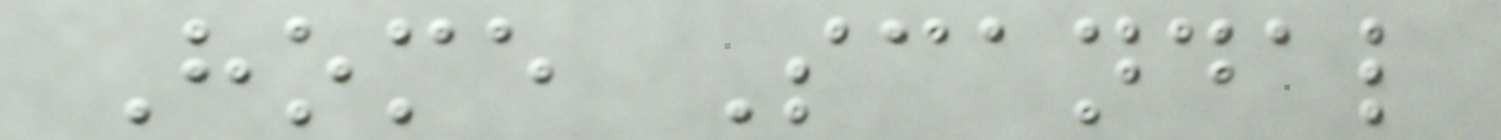Home Scandal
